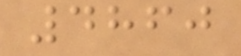4860
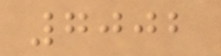7002
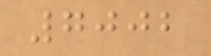7002
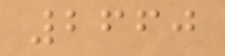2660
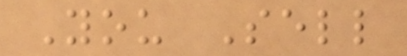You Sell
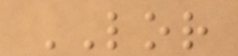LOR
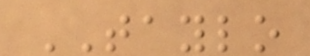TAYLO
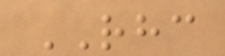RHC
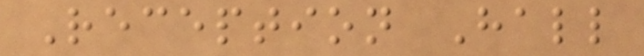Reception Hall
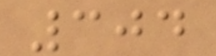304
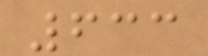633
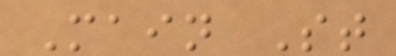Main St
